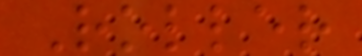Roller
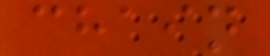chain
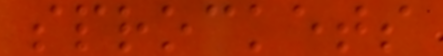sprockets
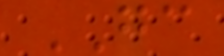GC
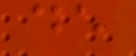de
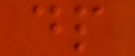dp
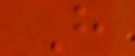H
